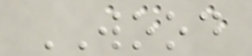WOOD
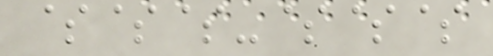$$$-$$$
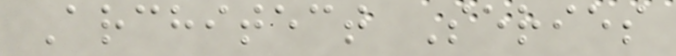Architect Series
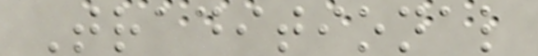Traditional
